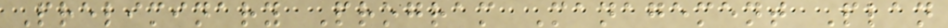Preliminary Program Management Plan
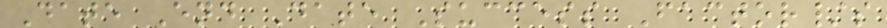Date End Date Success Factor/s
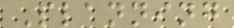Planning
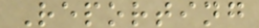Reporting
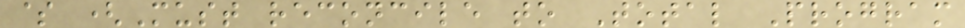$ (Must reconcile to Total Program
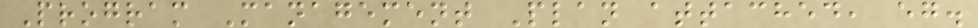Program Management Plan attached, eg.
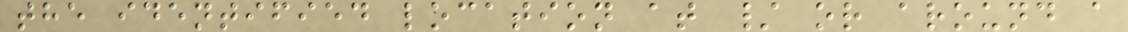the identified location at / or around a
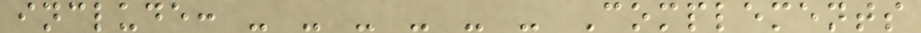include: - - - - - - Complements
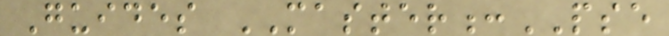Guides MASTER:PSE
